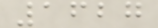1627
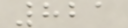821
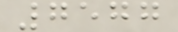7577
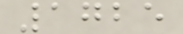1725
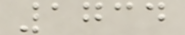1734
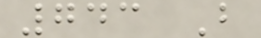743 B
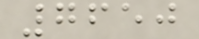7650
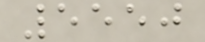5550
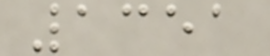1351
